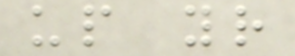up your
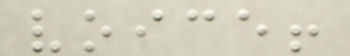voice!
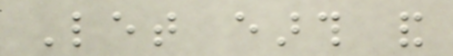Let earth and
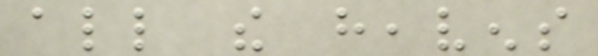all the heavens
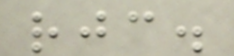rejoice.
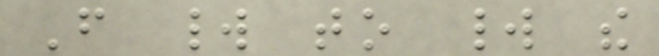From world to world the
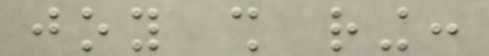joy shall ring:
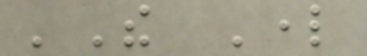'The Lord
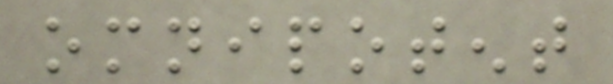omnipotent
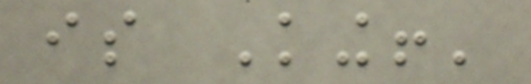is King!'
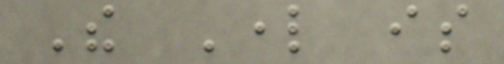The Lord is
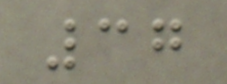37
